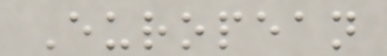European
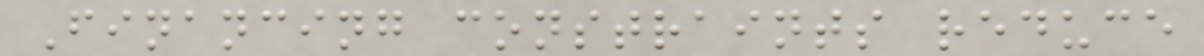Financing constraints reduce
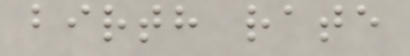birth rate
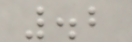.2
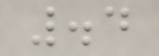.4
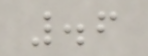.6
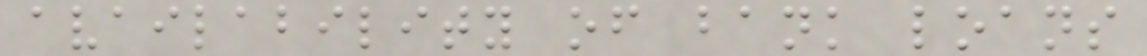availability of bank loans
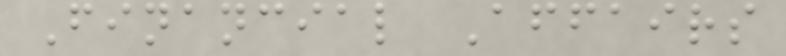Financial Affairs
